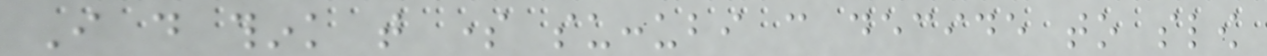I do think that some succubi can decide to slow
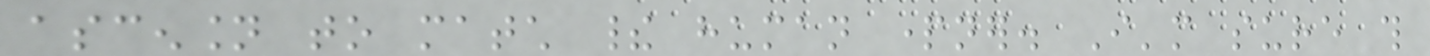ascension to match their human partner. I'm sure this
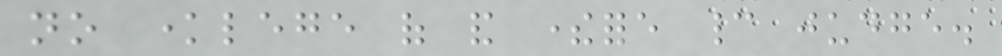no knowlege of and therefore cannot judge.
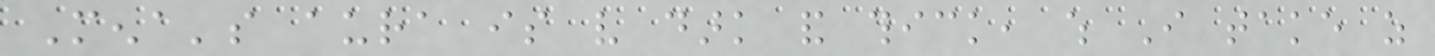Mena's aura is very dark and thick, which I take as
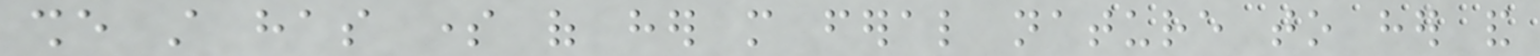she still has some of her more feral nature to her and
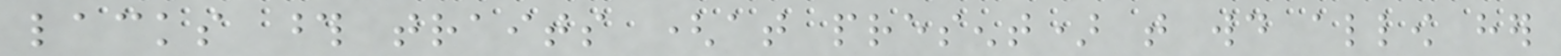lacks those traits (at present) that would allow her
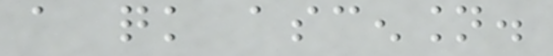a quick ascension.
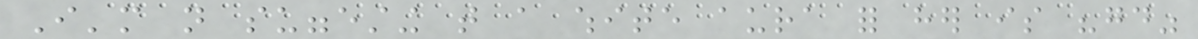I'm not suggesting that a white aura for her is "good"
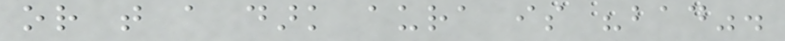or that a dark aura is "bad".
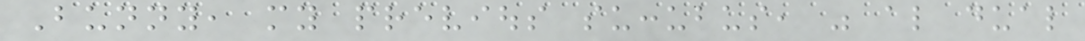Bunny, my previous succubus, was also dual
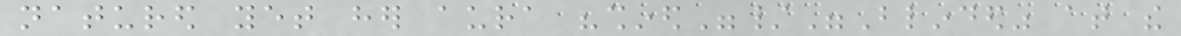natured yet her aura "shined"/"Blinded" at the
